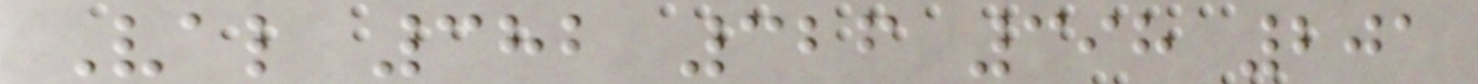Val 382 326 398 201
